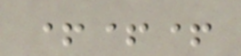+++
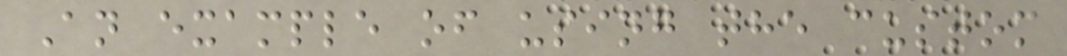An example of using the custom
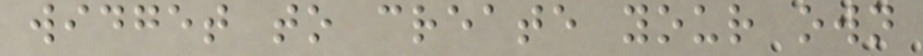widget to create your own
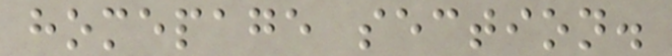homepage section.
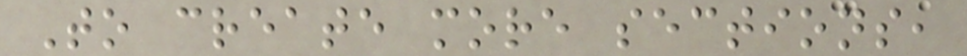To create more sections,
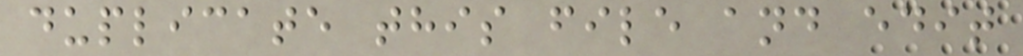duplicate this file and edit
